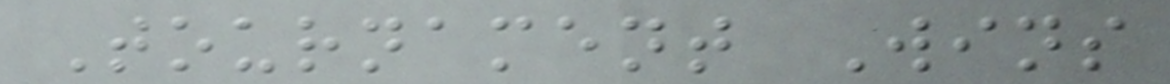Tournament Wins
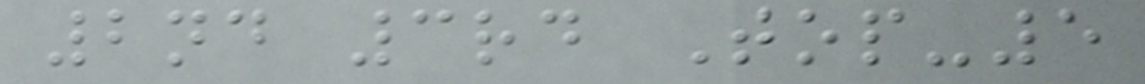2nd 3rd Top-5
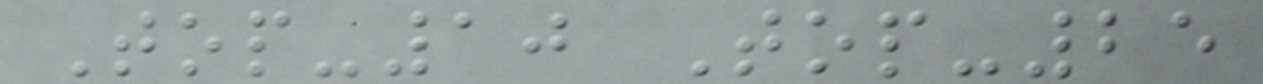Top-10 Top-25
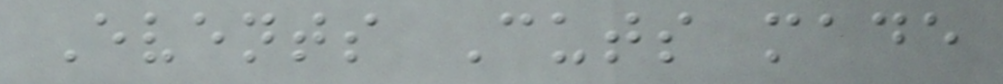Events Cuts made
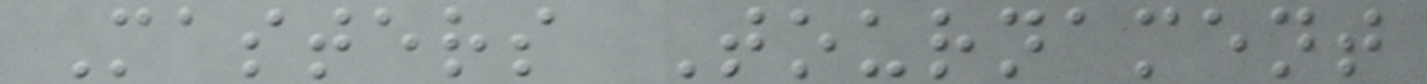Masters Tournament
